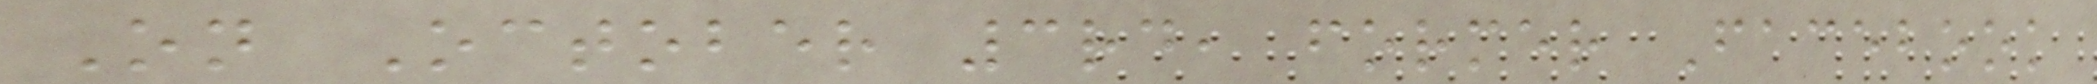On October 3rd, former Facebook
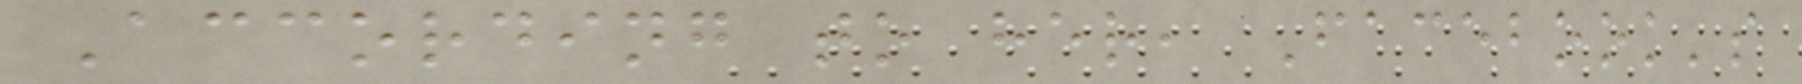According to her, Facebook's
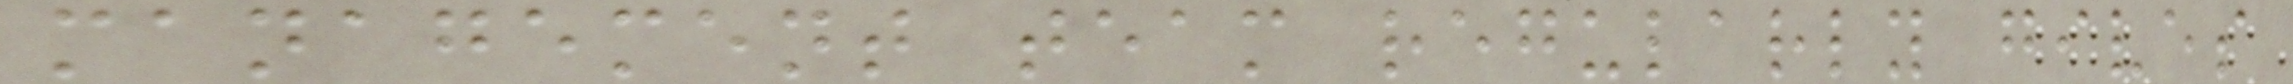management team regularly gives
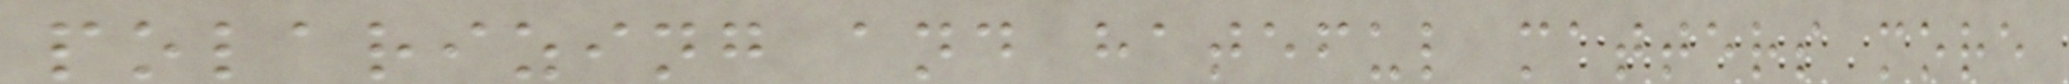polarizing and hateful matters more
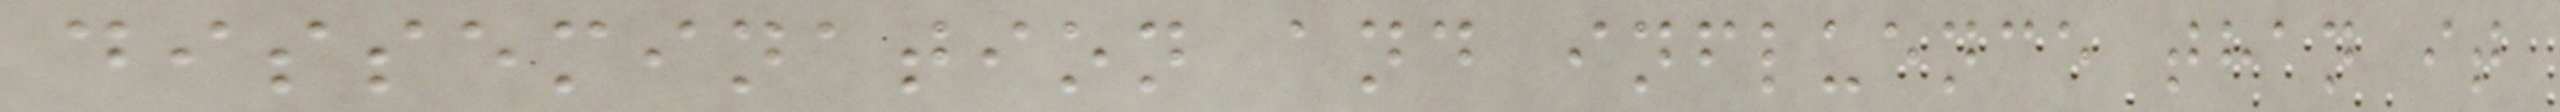dissemination and influence than it
